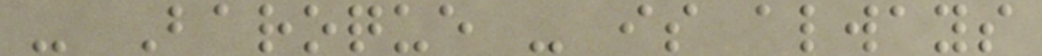- Baroque - is always
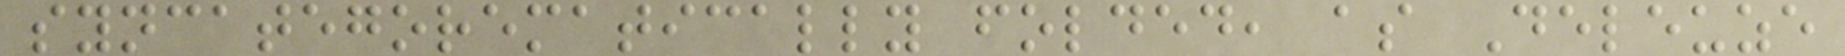syncategorematically folded, as Deleuze
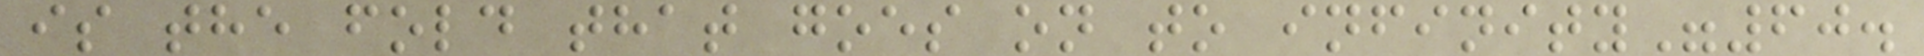is the fold that goes on to infinity"60.
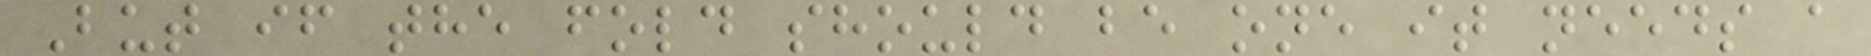But if the fold should be one it needs a
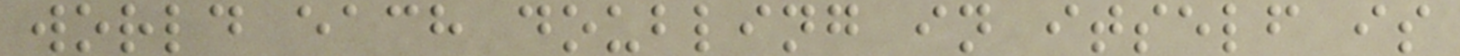world each doubling in itself is
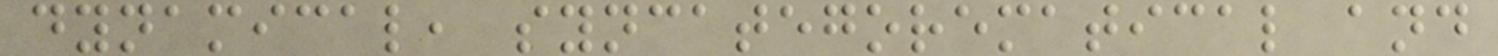dynamical, syncategorematical and
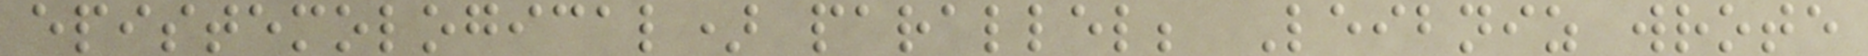epistemological) parallel; Leibniz wrote
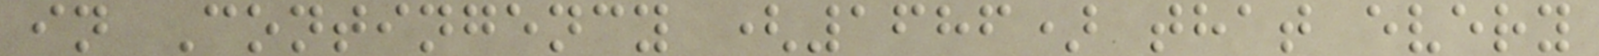in Contingency (1686) that every
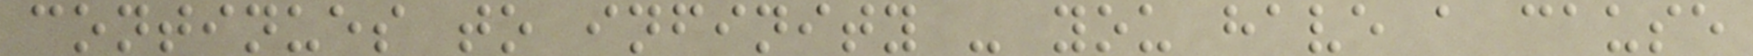continues to infinity - you have a cause
